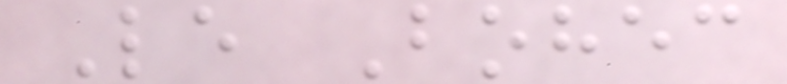Le Bohec
